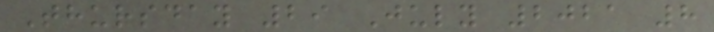Thursday 29 July 2021 8
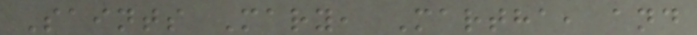Saints Mary, Martha, and
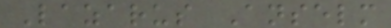Lazarus Anselm
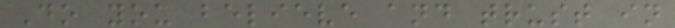Do you believe and trust in
